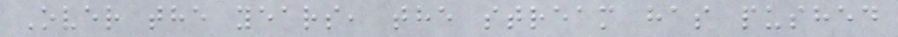Over the years, the stream has pushed
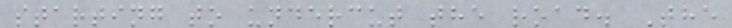starting to undercut the road. The
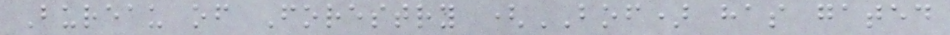Bureau of Forestry (BOF) has gated
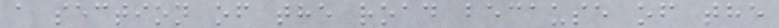a section of the road because of the
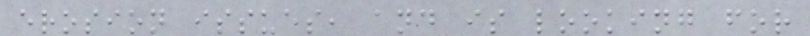erosion issues, and is looking for
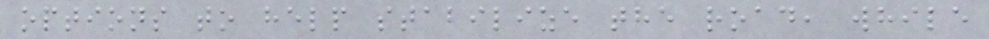options to help stabilize the road, while
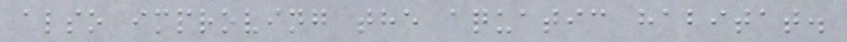also improving the aquatic habitat.
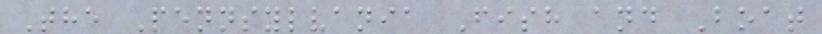The Pennsylvania Fish and Boat
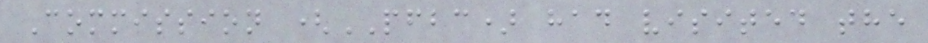Commission (PFBC) had visited the
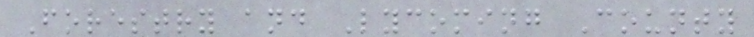Forestry and Lycoming County
